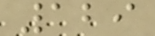129
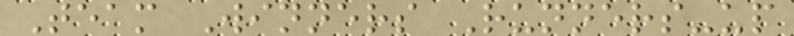Team Winners Runners-up
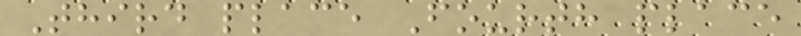Third place Fourth place
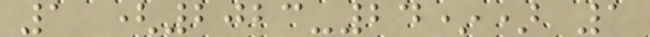1 (2023-24*) 1
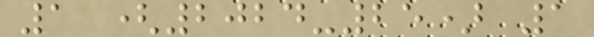1 (2024-25) 1
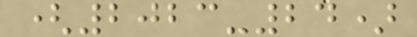(2023-24)
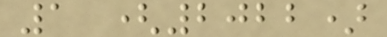1 (2022)
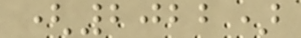(2022)
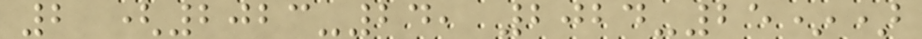2 (2023-24, 2024-25*)
